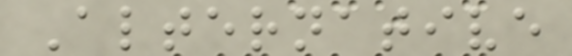Alternative
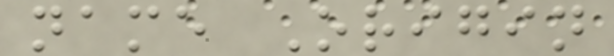name Origin
